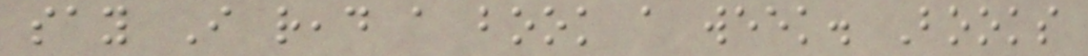say I read a book a week. Books
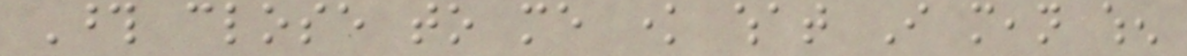Those close to me know what I mean when
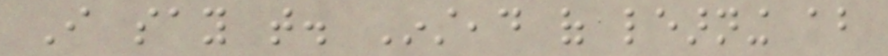I say that. Instead of learning about
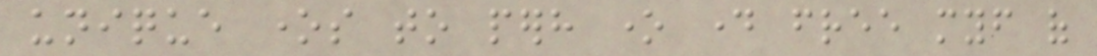unique ones to perhaps one day free myself of
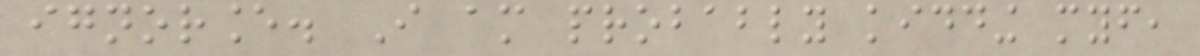ignorance. I am probably kidding myself,
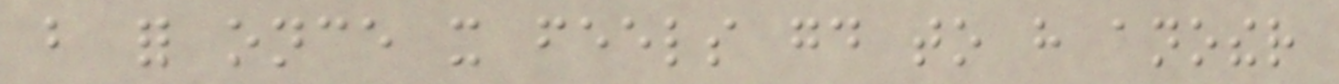but for once it feels good to have another
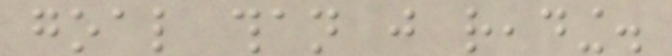goal than just reading.
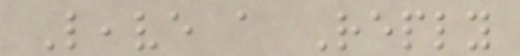Leave a Reply
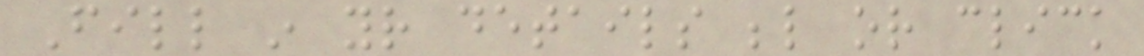Fill in your details below or click
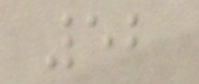52
